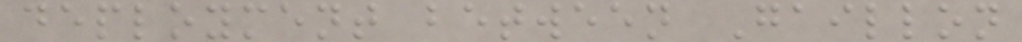deployment between Gaillon
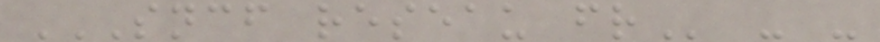SNCF RESEAU FR - -
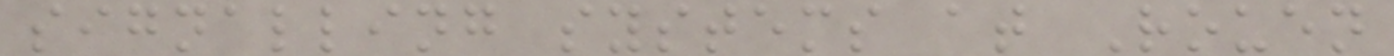signalling systems at Rouen
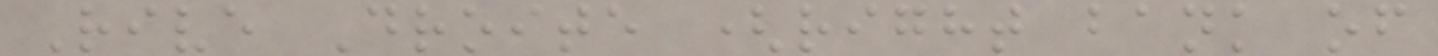Rive Droite (right bank of
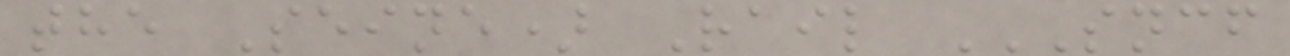the Seine) Rail SNCF
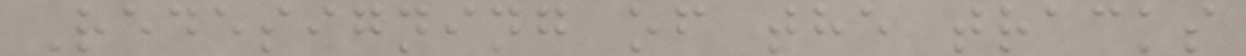Redesigning of the tracks
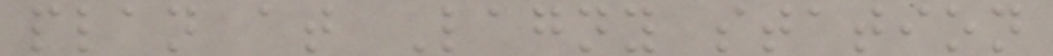plan at Lagny station
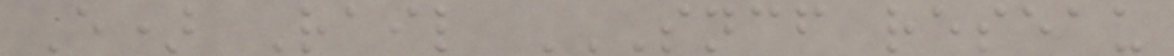E) Rail SNCF RESEAU
